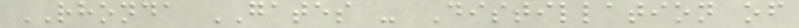RHONDA GATES - Distillation of
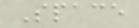Space
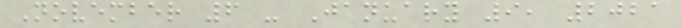November 6 - January 9, 2021
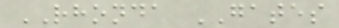RHONDA GATES
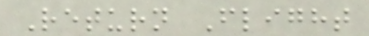Return Flight
